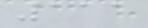111
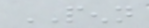PENN
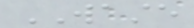WASTE
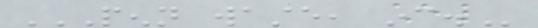PENN WASTE, INC.
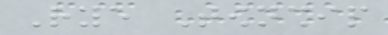Rye Township
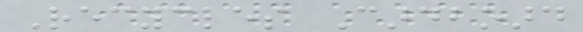Recycles Cardboard
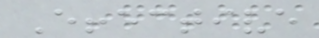Effective
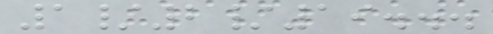1/2/19...
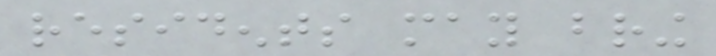residents may bring
